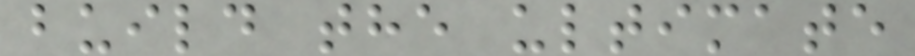build the ultimate
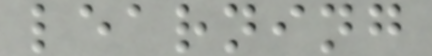learning
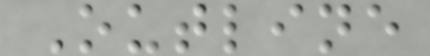Outline
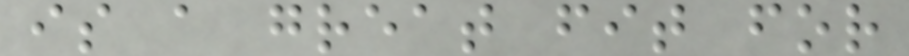is a great fit for
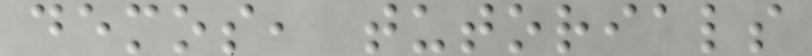demos, tutorials
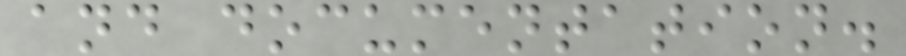and documentation.
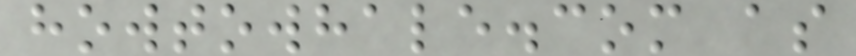howtowhale.com as
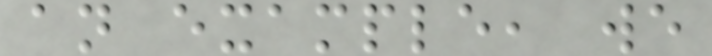an example, we
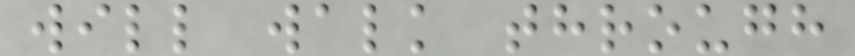will walk through
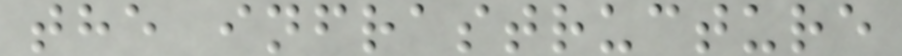the infrastructure
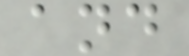and
